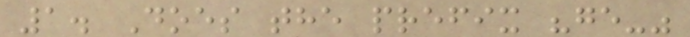1. Does the prefix "ge-"
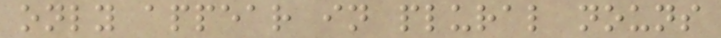only appear in plural nouns
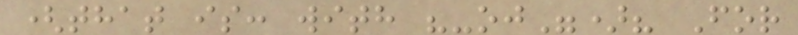(that is: with "-oj")? For
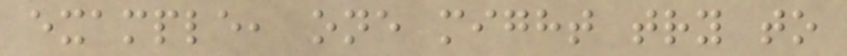example, one might try to
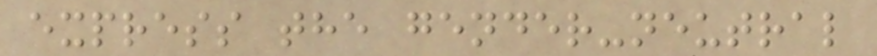express the gender-neutral
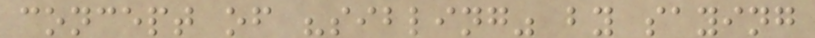concept of "sibling" by saying
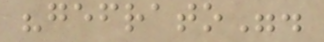"gefrato".
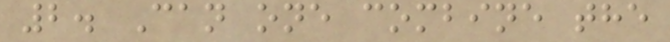2. Can one combine the
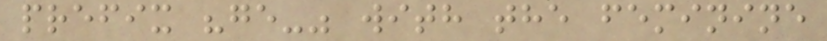prefix "ge-" with the feminine
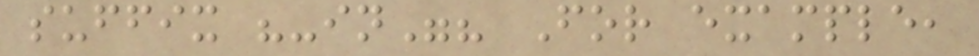suffix "-in"? For example,
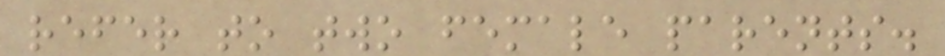refer to two female parents.
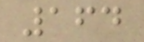164
